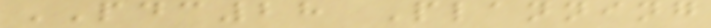PDC28 Planning
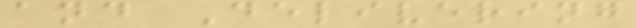and Delivering
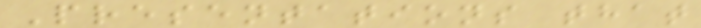Presentations that
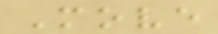Move
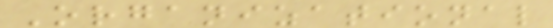Organizational
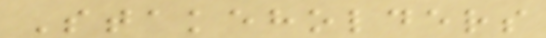Stakeholders
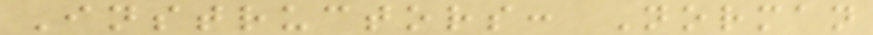Instructors: Norman
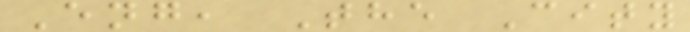Eng, The City
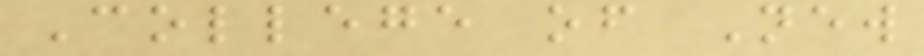College of New
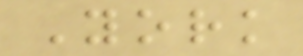York
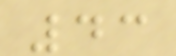43
